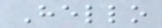Hello
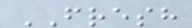FRESH
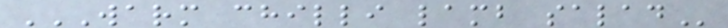WARM CHILLI LAMB SALAD
